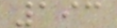193
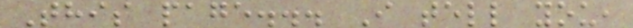This page... I tell you,
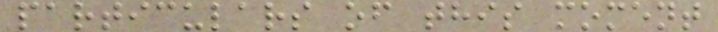particulars of this moment
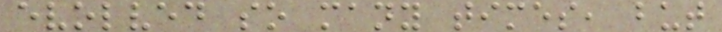evolved so many times, but
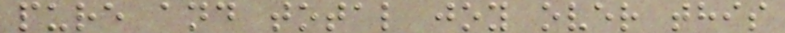pure and total joy over this
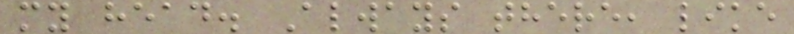my head. Always there, like
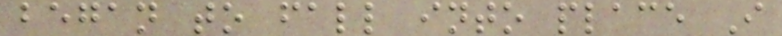began to fall into place I
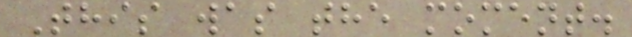This was the moment.
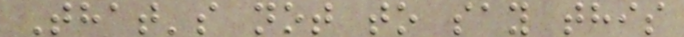That's not to say this
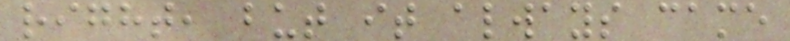right, but it always came
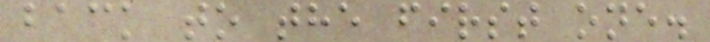back to the first one.
